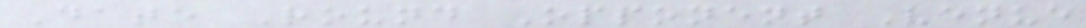Date Round Opponent Venue
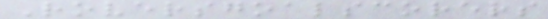Roversgoalscorers
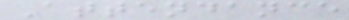Attendance
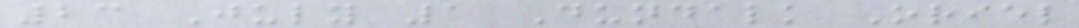23 July 1 Dundalk Oriel
